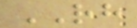RH
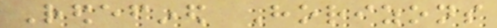Redefined Horizons
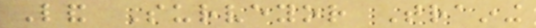Land Surveyor Training
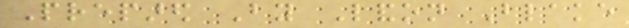Prepared By Landon Blake
